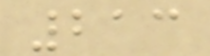213
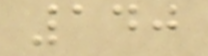140
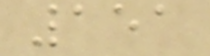151
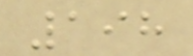198
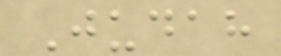Judah
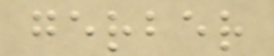gerber
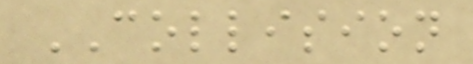COLLISION
